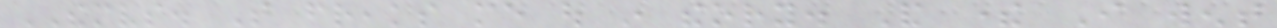THEMSELVES. That freaks me out in theory. And there I went
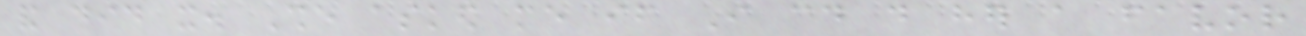and did it. She asked me if I could do her a favor
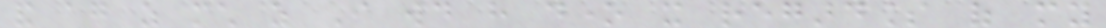and again as much as I would have done it regardless of my
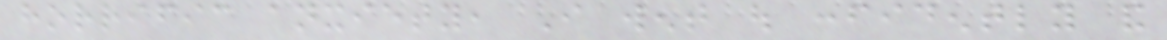horrific anxiety, I went out confidently and
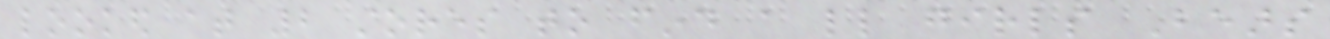looked at 2 stores to find a little girls Bears
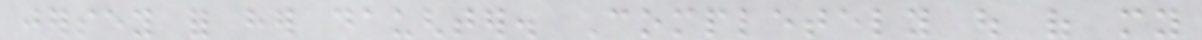jersey for her daughter. Completely out of my
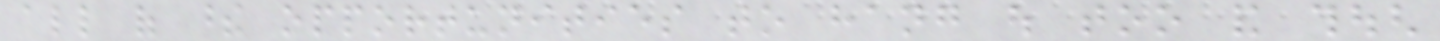all of these opportunities to hang out too and though
